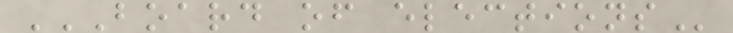BOARD OF ELECTIONS
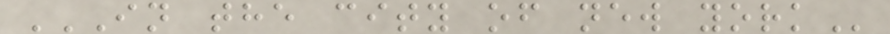IN THE CITY OF NEW YORK
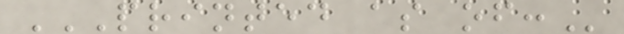PRINTED AS OF:
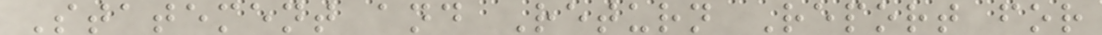Statement and Return Report for
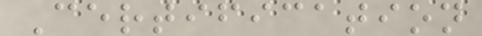Certification
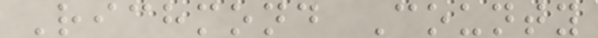Richmond County
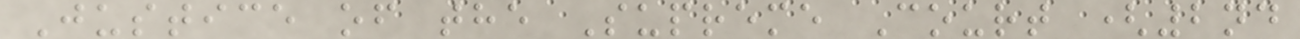Justice of the Supreme Court (2nd
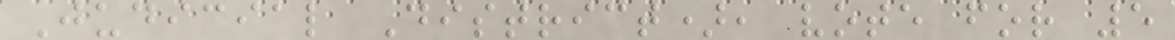Judicial District), vote for 5
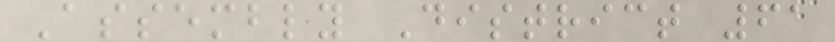Assembly District 61
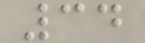34
